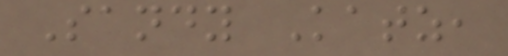Sandy Katz,
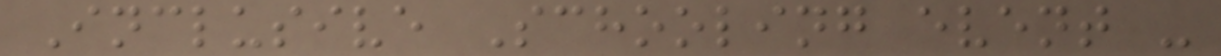Inclusive Schooling event -
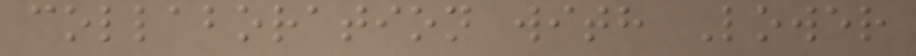collaboration with Lower
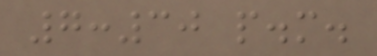7:30 p.m.
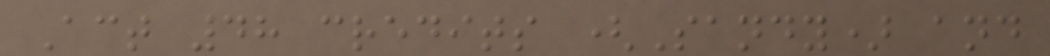Act 48 credits (Sandy) and
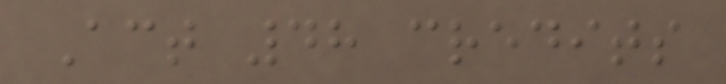Act 48 credits
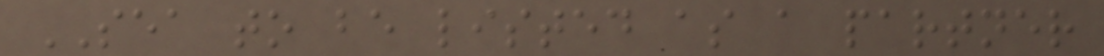SEA to be listed as a partner
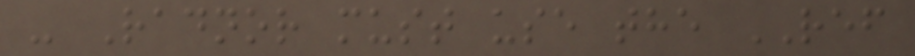- Radnor must use the REF
